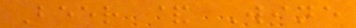Beer & Wine
